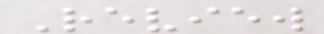Review
